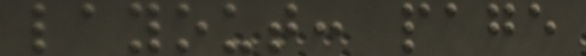layout: page
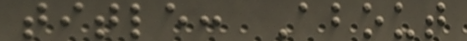title: About
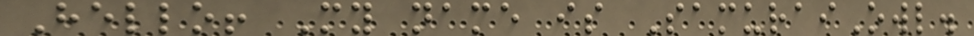Hello! My name is SamuraiOwl.
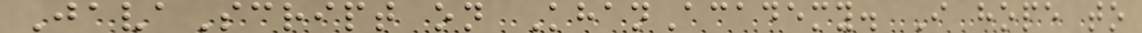JavaScript on KhanAcademy. I hope to
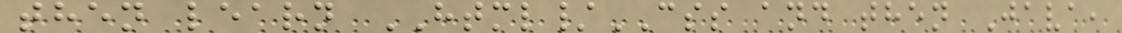then learn HTML/CSS and then Java,
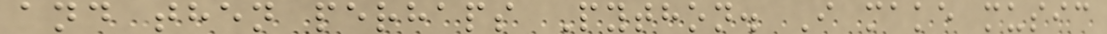and then perhaps Python. I make music
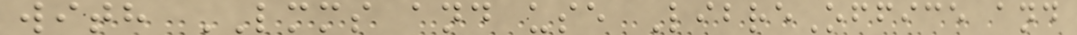with LMMS and use LibreOffice and
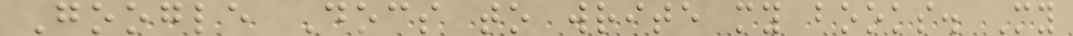Google Docs to write my books. My
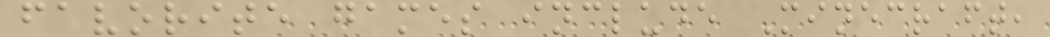favorite games include Minecraft,
